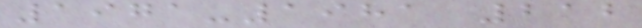1971-1981 212
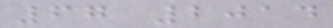67 2014
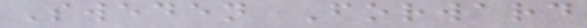Sweden Forward
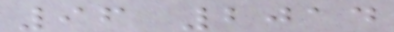96 2014
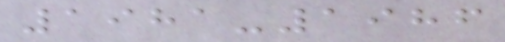1981-1986
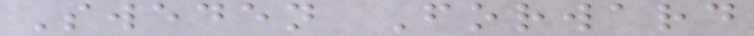Sweden Forward
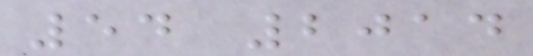54 2014
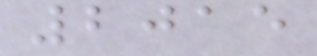2015
